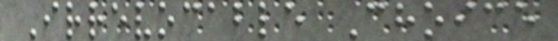Irrevocable Choice
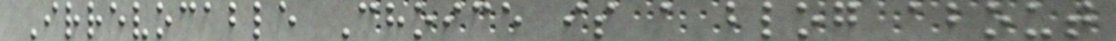Irrevocable Choice is a blog about
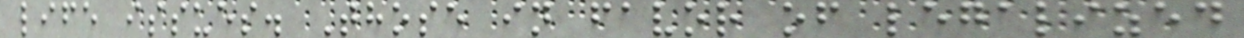life issues. Those in favor of legalized
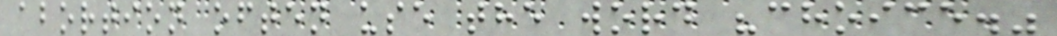abortion often use the word "choice."
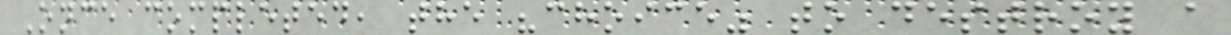Once completed, the "choice" to destroy a
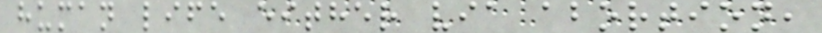human life either via abortion,
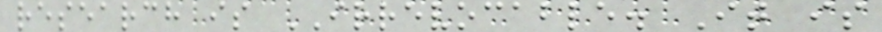research is IRREVOCABLE. It is
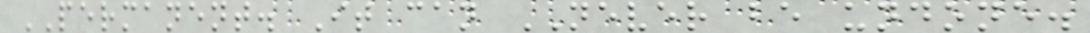PERMANENT. It can NEVER be undone.
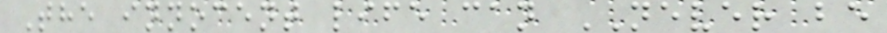The innocent life can NEVER be
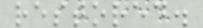restored.
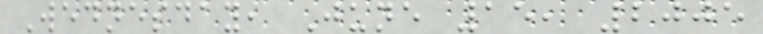Wednesday, June 15, 2005
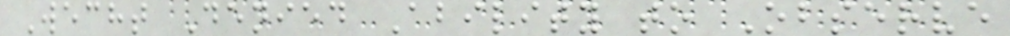Wecht Denied Ability to Observe
